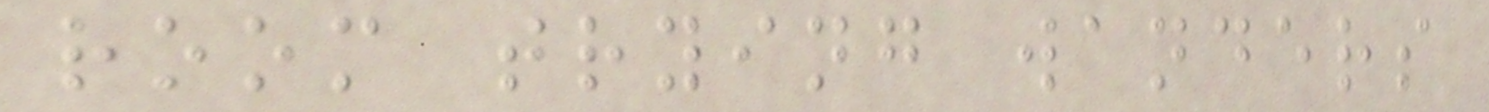room trying wanders
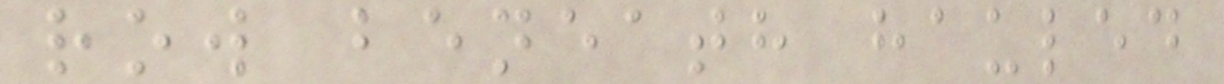row beneath hauled
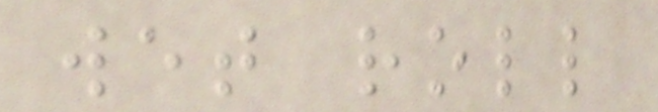wet roll
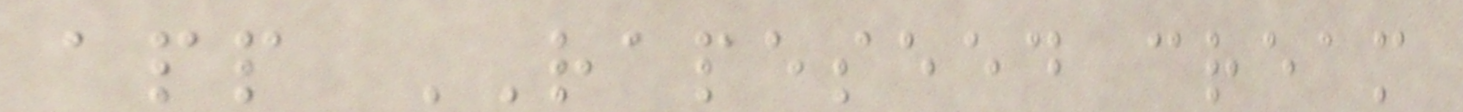app RAPESEED cream
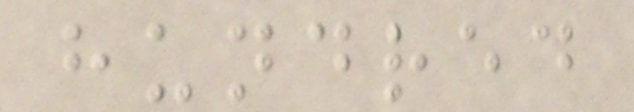hundred
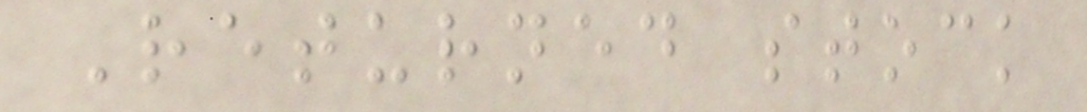Returned stock
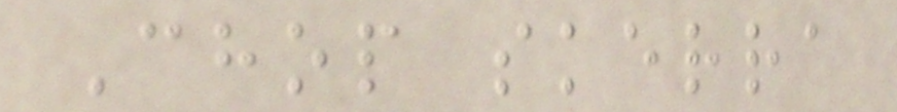Chop skerra
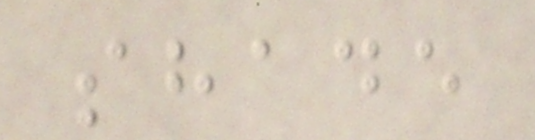shade
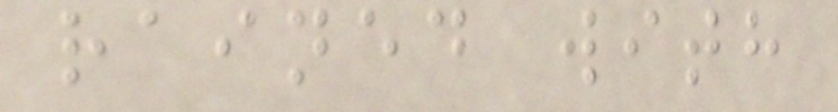rained with
